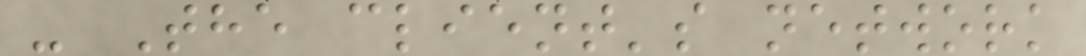- The client's network
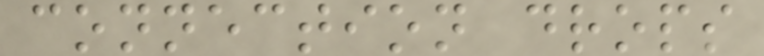connection drops
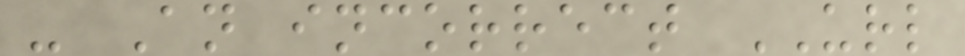- An incorrect URL
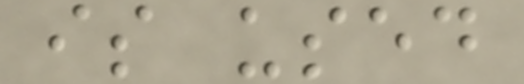is used
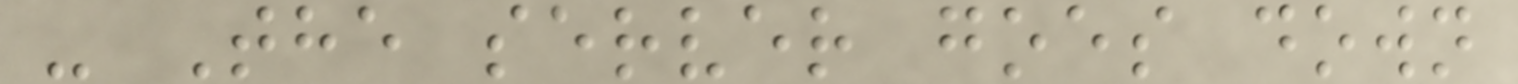- The server goes down
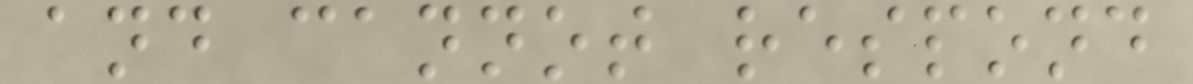and cannot respond
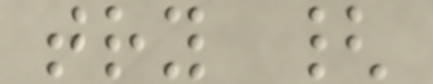try {
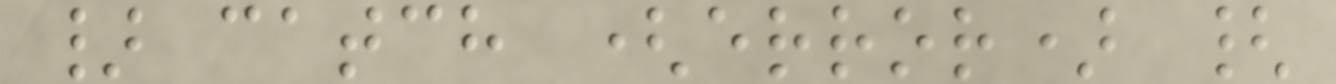} catch (error) {
